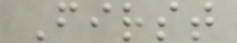First
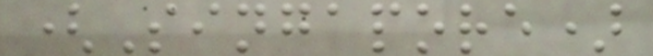(Singapore)
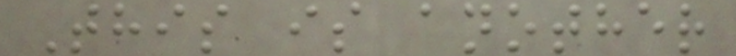This is another
